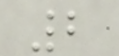2
